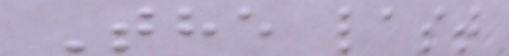The last
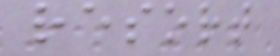resort
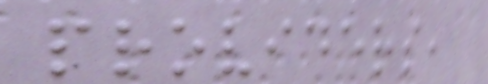providers,
